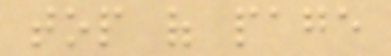top of page
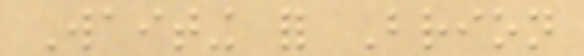Waiting for Brion
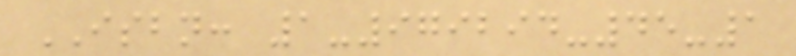ISBN: 1-979294-45-1
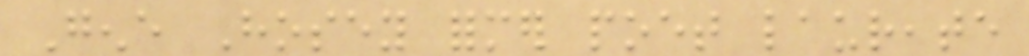Gene Hosey former poet laureate
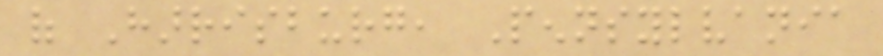of Harrisburg, Pennsylvania
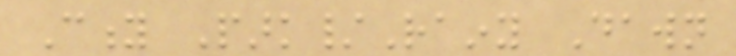City Park/Rainy Dawn
